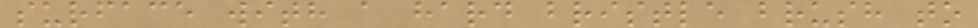surface with a hard bristle brush to
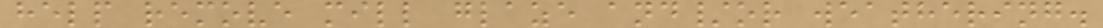help remove mill glaze and/or weathering.
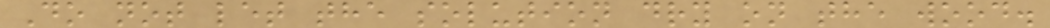Do not let the solution dry on the wood.
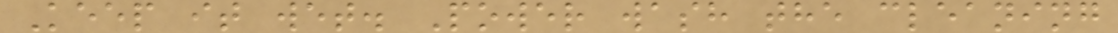Keep it wet. Power wash the cleaning
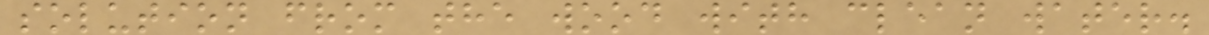solution from the wood with clean water.
